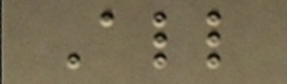All
